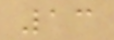13
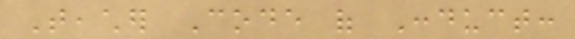Teacher Code of Conduct:
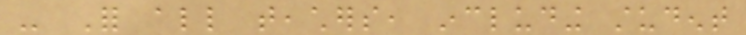- For all teachers, including student
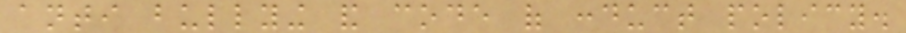anti bullying and code of conduct policy.
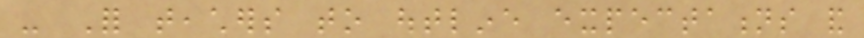- For teachers to outline expectations and
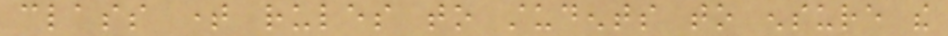class time rules to students to ensure the
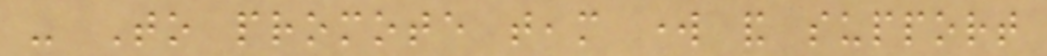- To promote team work and support
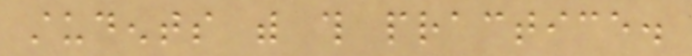students with this practice.
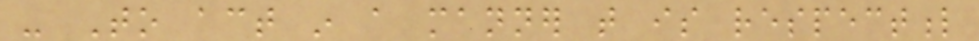- To act in a manner that is respectful
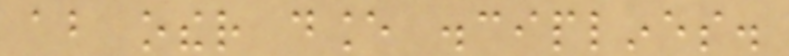about other dance disciplines.
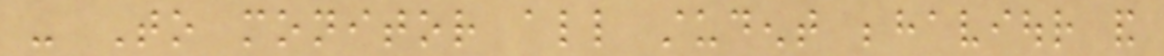- To monitor all student behaviour and
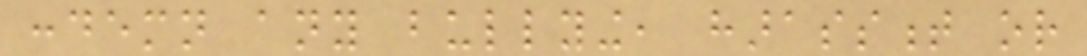condemn any bullying, harassment or
